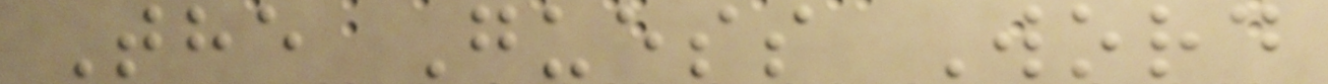The Guess Word
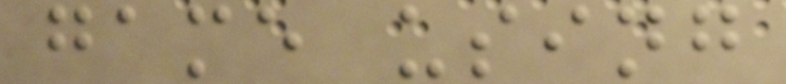game using
